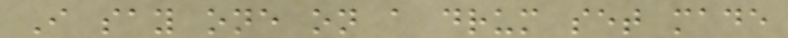I say one on a drum set made
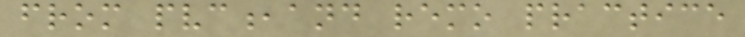from pvc,and remo practice
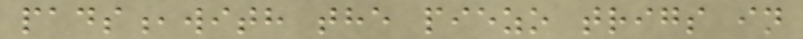pads,with the piezo trigs in
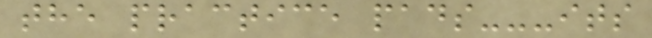the practice pads---its
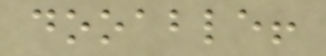dooable!
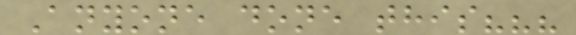Anyone done this???
